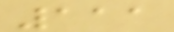111
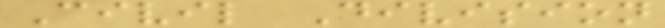Civil Division
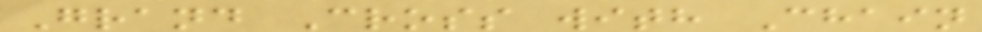Grand Cross with Chain
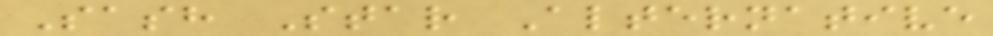Sash Star Alternative
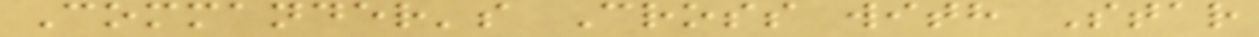Commander's Cross with Star
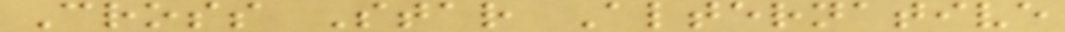Cross Star Alternative
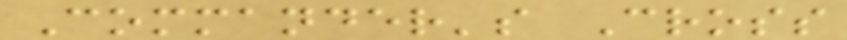Commander's Cross
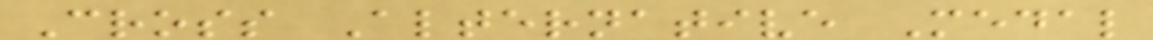Cross Alternative Medal
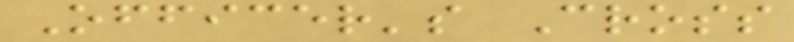Officer's Cross
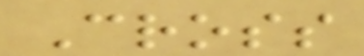Cross
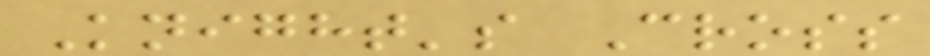Knight's Cross
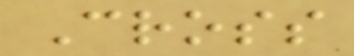Cross
